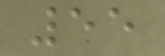55
